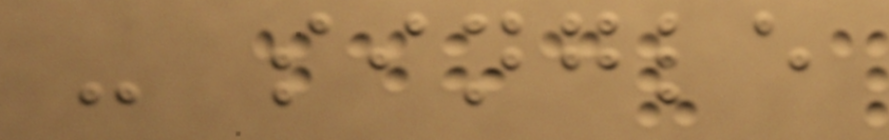- single
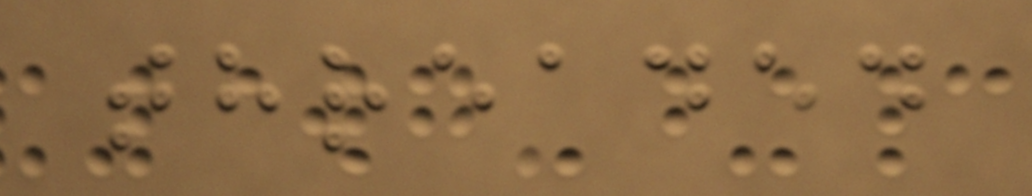threaded
